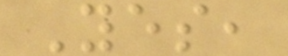Yes,
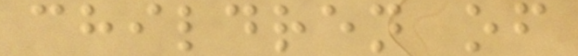children of
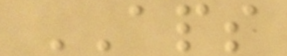APS
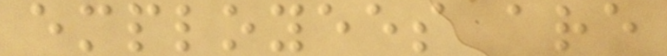employees are
